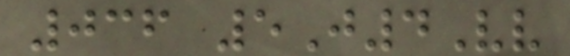036 5J4Vv
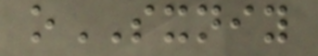oSXNIY
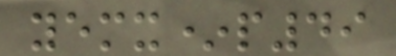yemx*p49
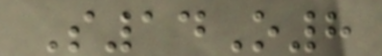S14O8
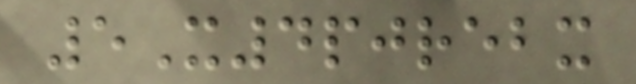5X4pjrebx
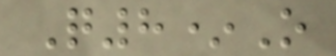Q8*O
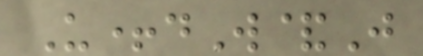U+dW&J
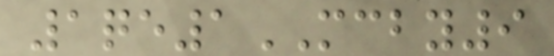1qe1MCBY9
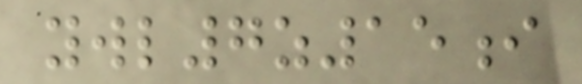ywl7z15i
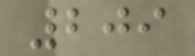209
